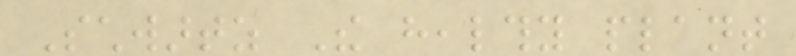Schwartz The healthy plant
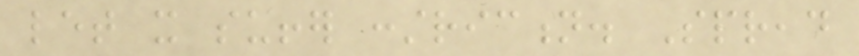let it suffer constriction. Spread
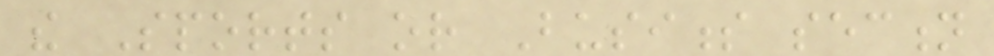the Sports or Business section
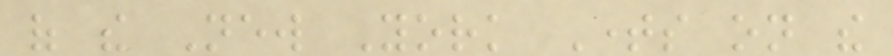of the New York Times on the
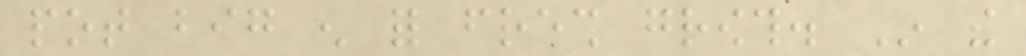pot big enough for fresh growth. In the
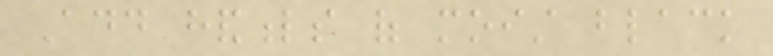Add handfuls of moist black
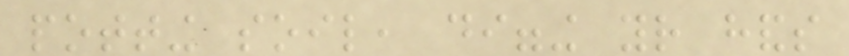potting soil, digging your hands
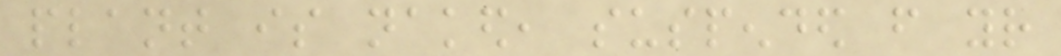plant is naked, suspended from your
